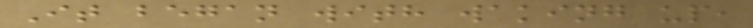It began with waking up,
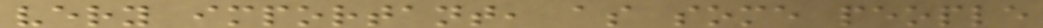very important, as some people
